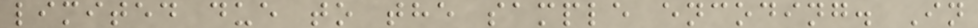limited due to the sample encoding. In
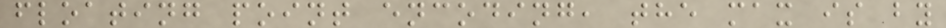floating point encoding, the max is by
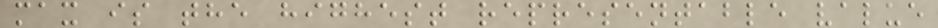max is the highest representable value
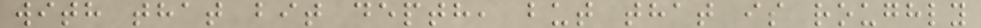with that bit depth, but that is roughly
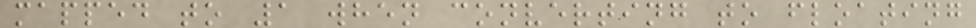mapped to 1 when converting to floating
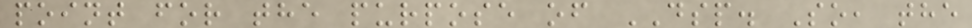point for the purpose of DSP. So, the
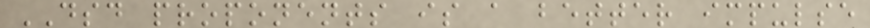DSD proponents is a better impulse
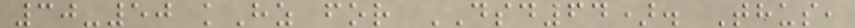30-50 kHz for DSD64). Thus,
